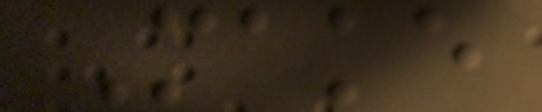Make
